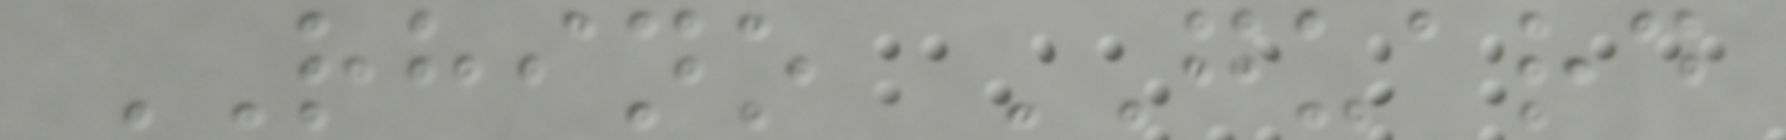RHINO GUARD
